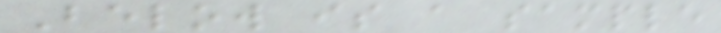Below is a sample
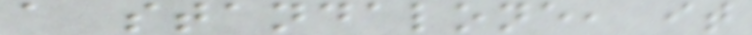a standalone, it
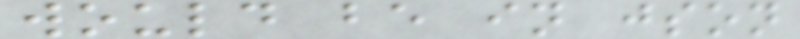would be in json
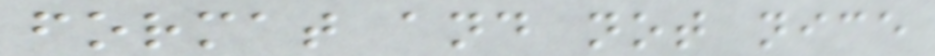format and not nice
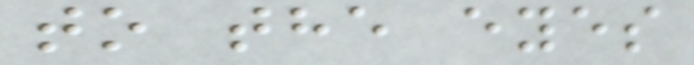to the eyes
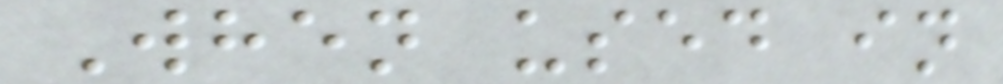When used in
